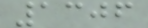1306
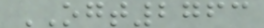OGT2763
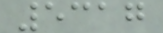5317
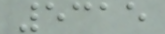5315
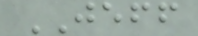JEFF
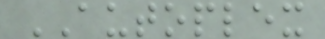AUTOPLEX
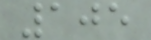105
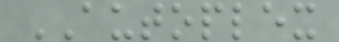AUTOPLEX
